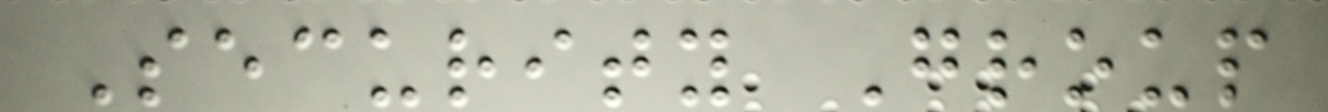Security Group
